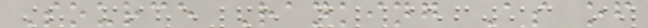Source Ranking As of
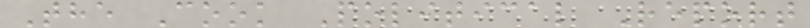The Cook Political Report
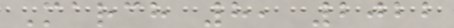March 8, 2022
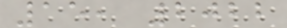15, 2022
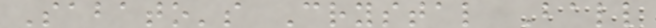Sabato's Crystal Ball
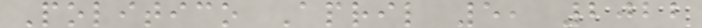Politico April 5, 2022
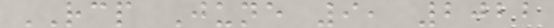RCP June 9, 2022
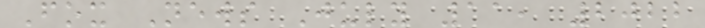Fox News July 11, 2022
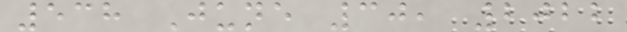538 June 30, 2022
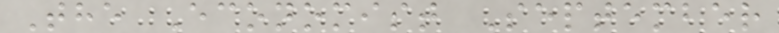The Economist September
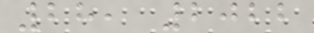28, 2022
